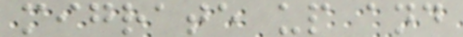migrate up and
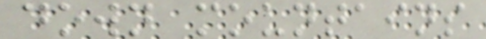down mountains
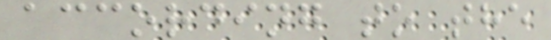according to the
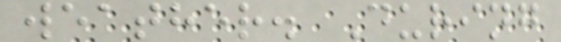weather. During
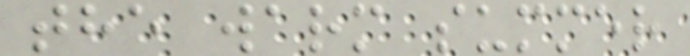the warm summer
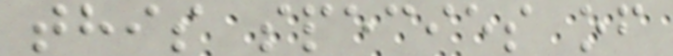this species of
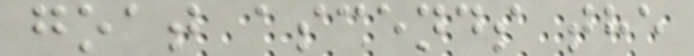goat ascends the
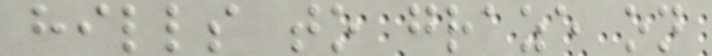hills to graze on
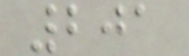201
